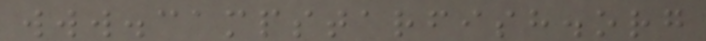www.campstarfish.org
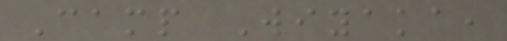Camp Wiyaka,
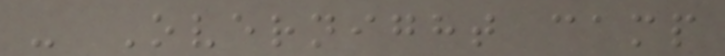- Overnight camp
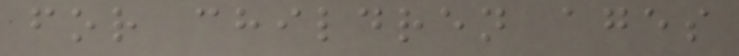for children ages
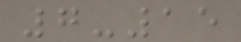7-15
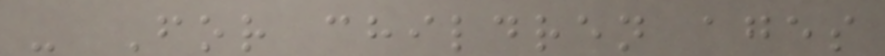- For children ages
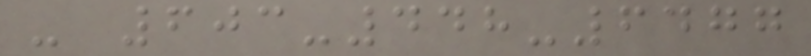- 603-448-6477
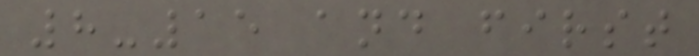8-15 and first
